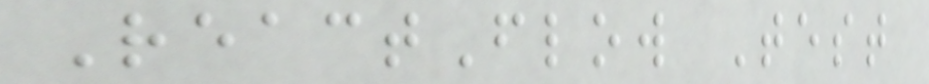ReactFlow Test
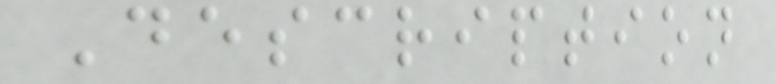Description
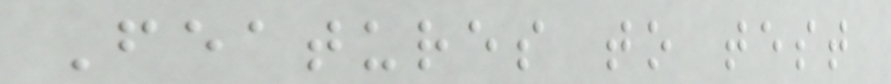Features to test
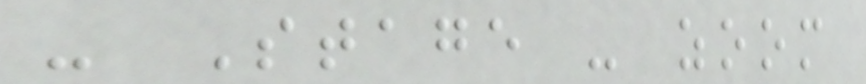- Stage - zoom
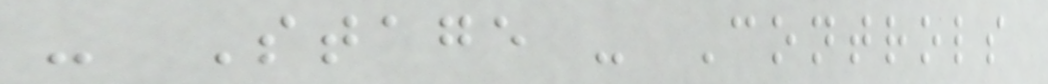- Stage - Controls
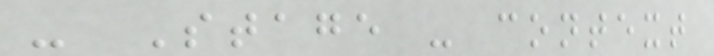- Stage - context
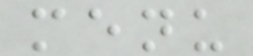menu
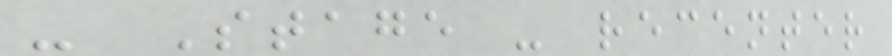- Stage - recenter
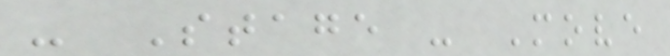- Stage - Move
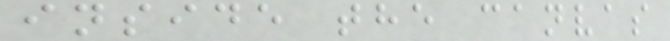inside the canvas
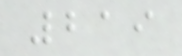219
